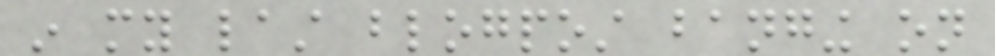in my last blogpost banging on
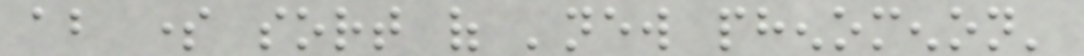about some sort of 'new phenomenon'
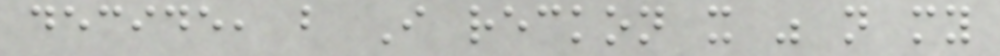decide, but I reckon it was not my
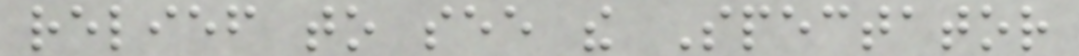relief to see the Spectator
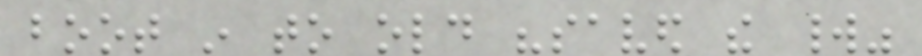boot in to old "saved the world"
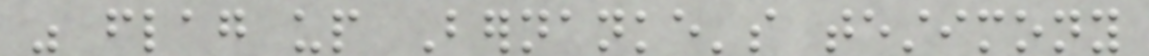was flag up Bernanke's testimony
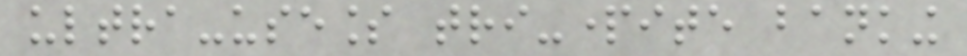ultra-useless tri-partite banking
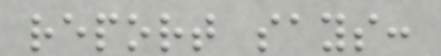report says:
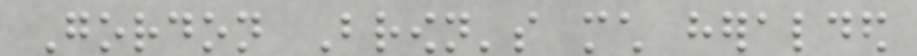Gordon Brown's much heralded
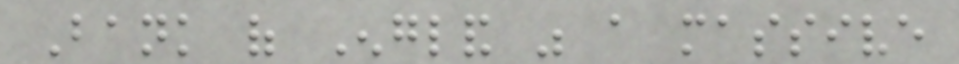Bank of England was a massive
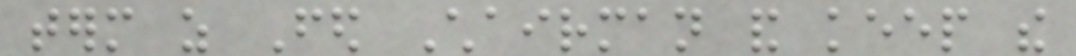term as Fed Chairman and keep the
